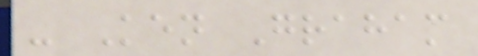- Ken Graham
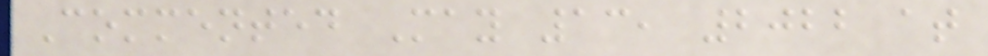Commented May 13, 2022 at
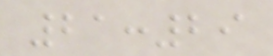21:29
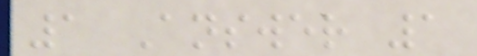1 Answer 1
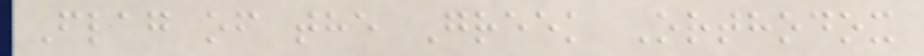Flag of the Greek Orthodox
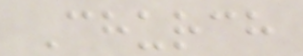Church
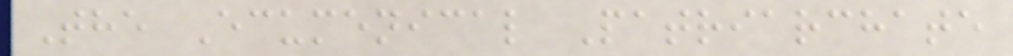The Ecumenical Patriarchate
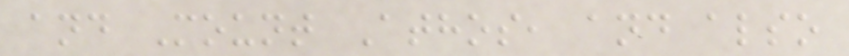and Mount Athos, and also
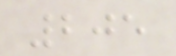205
